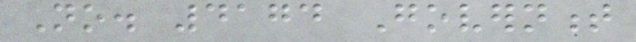No. 4174 Government
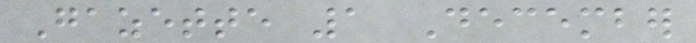Gazette 1 December
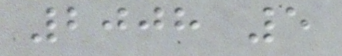2008 5
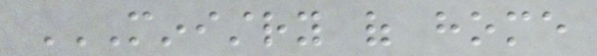MINISTRY OF HOME
